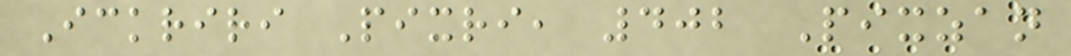Ickriri Pixri, 402 Pixzan
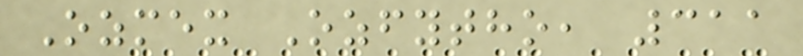Ozmex Ozfytho, 311
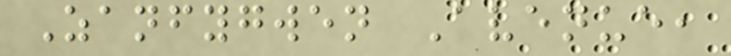Zanfygwen Avenue,
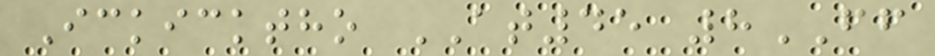Ickicktho AT45 8FF
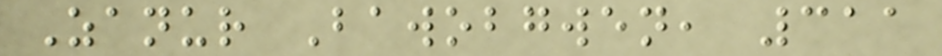Zanur Bawobgwen, 311
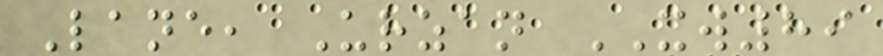Lane, Urzan XW89
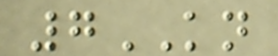7KN
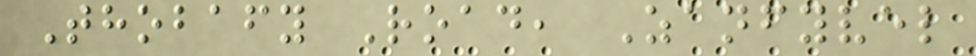Thobafy Road, Zanfyvel
